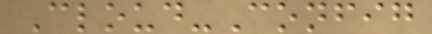Cloud-Config
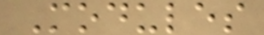Modules
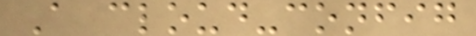A cloud-config
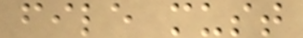file must
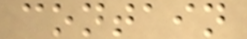contain
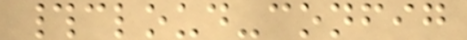#cloud-config
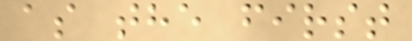as the first
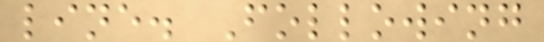line. Following
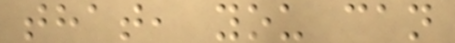that, you can
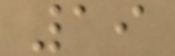19
